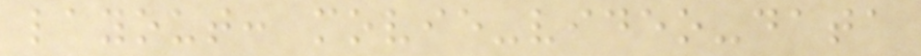layout: movie-video-data
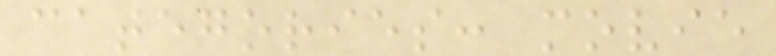categories: movie
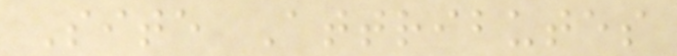Site Attributes
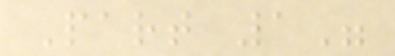Part 1"
